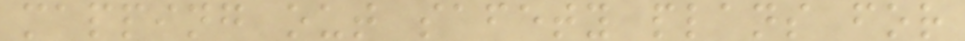mapping out safety plans for
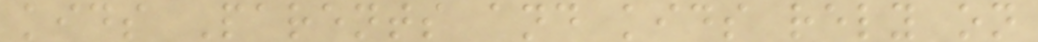kids Parents and kids rely on
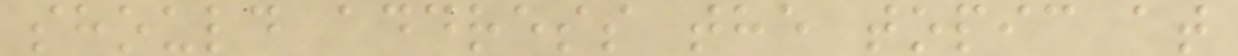should address the topic at
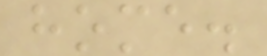home.
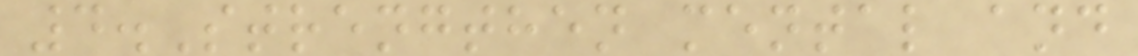4.Strengthen mental and
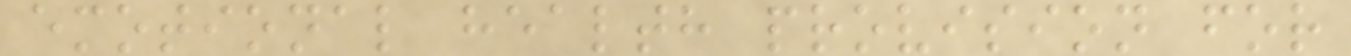emotional health provision for
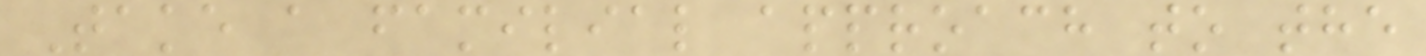Take a familial approach to the
